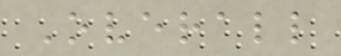Overall
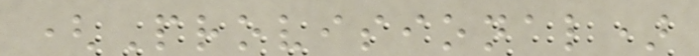(Provisional)
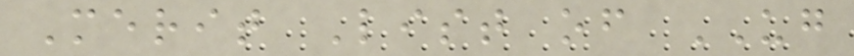Merit List of UG
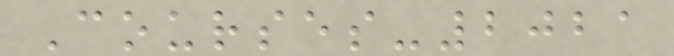Courses-2021
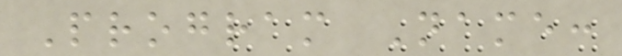Program Name:
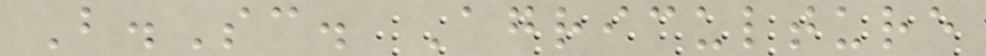B.Sc. Agriculture
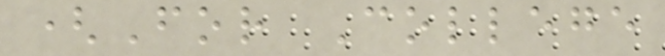(For College
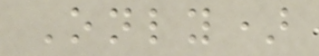Only)
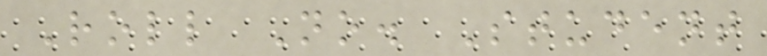Roll No. Student
